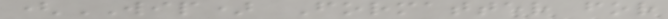(WIP) Formatter for
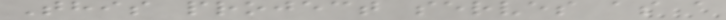This project serves as a
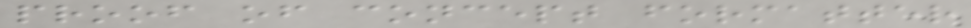proof of concept formatter
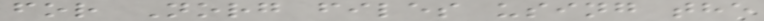for Norg files using the
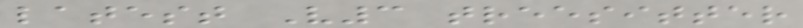latest V3 treesitter
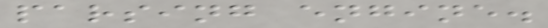parsing engine.
